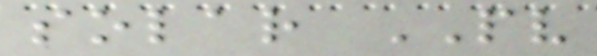solar PV
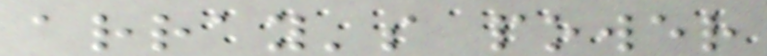array's power
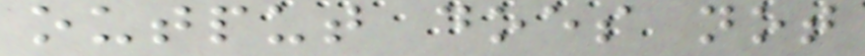output does not
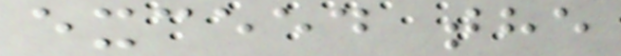exceed the
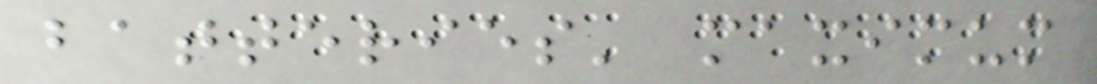batteries' maximum
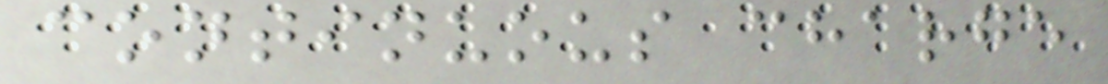continuous charge
